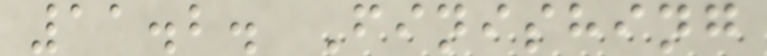11.2. Finishing
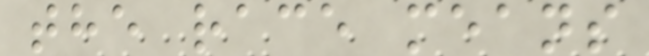the race means
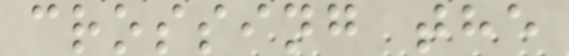crossing the
